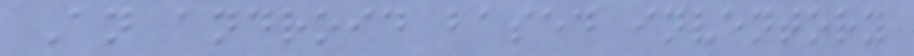An android based inventory
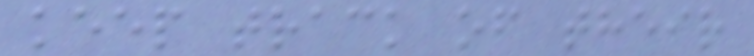keep track of their
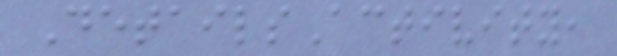DetailsActivity,
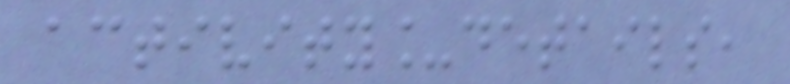activity_details,
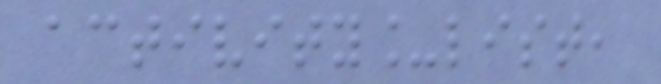activity_list,
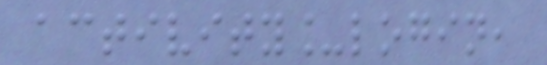activity_login,
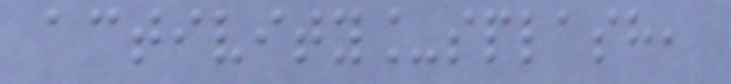activity_splash,
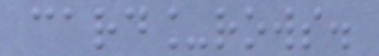card_rows.
